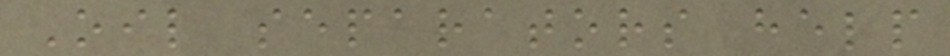Oil separators help
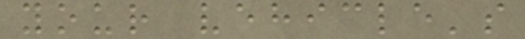your vehicle's
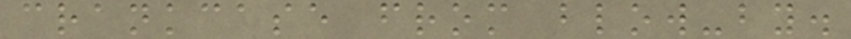crankcase from blow-by.
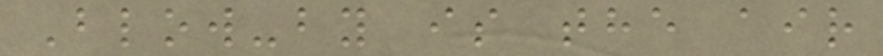Blow-by is the air
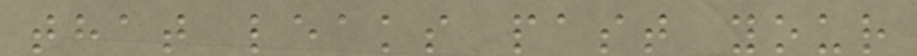that leaks past your
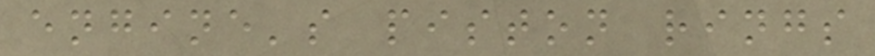engine's piston rings
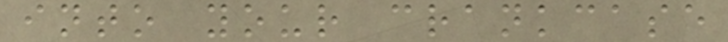into your crankcase
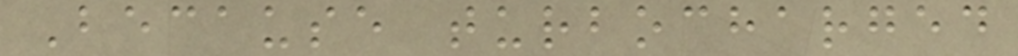Because turbocharged
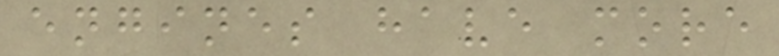engines have more
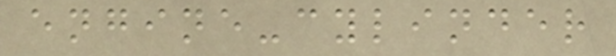engine-cylinder
